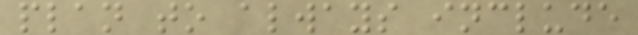plan to always include
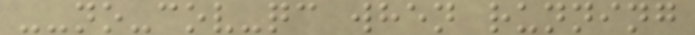--no-cov-qc when running
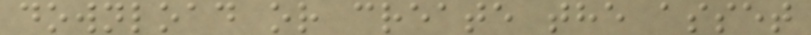download or create the asset
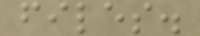files.
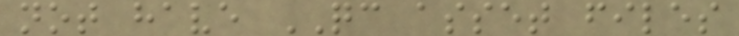not have QC asset files
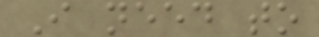I need to
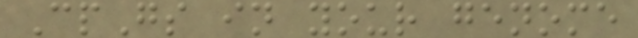CpGs in your genome
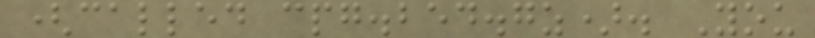(called cpg.bed.gz). You
